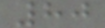80
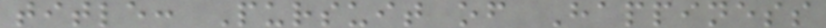title: Pursuit of Happiness
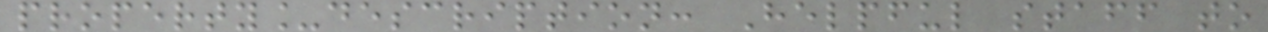property_description: Helpful staff to
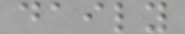daily
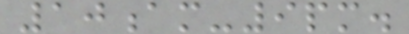10am-9pm.
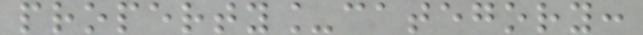property_category:
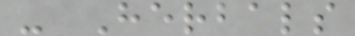- Herbals
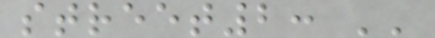street2: ''
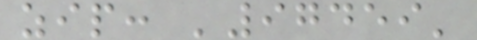zip: '97459'
